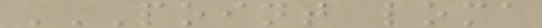POINT LOMA
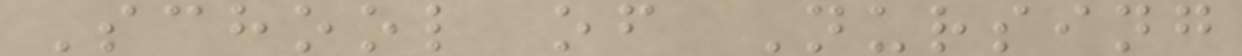School of Nursing
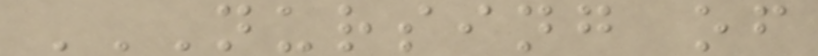NURSING OF
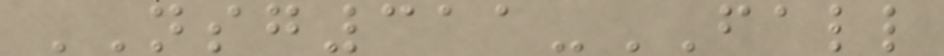NSG311-FALL
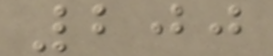200
